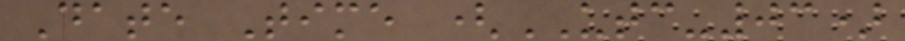Date Time (UTC-03)
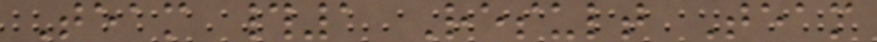Team #1 Result Team
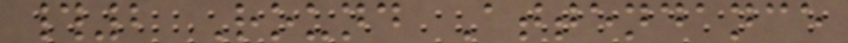#2 Round Attendance
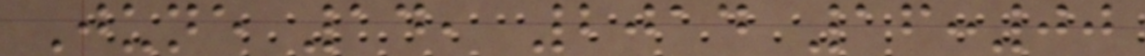June 14, 2014 16:00
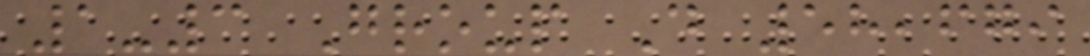1-3 Group D 58,679
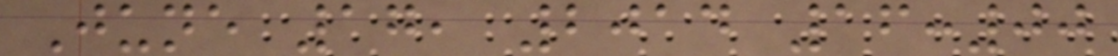June 17, 2014 16:00
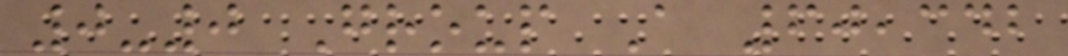0-0 Group A 60,342
